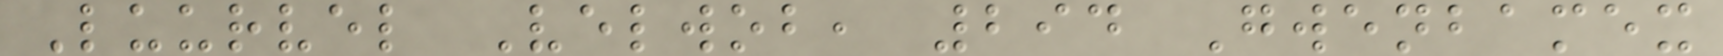Luurvel Velwob, 294 Gwenbamex
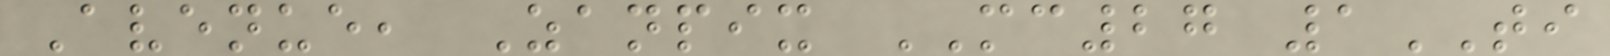Avenue, Zanpix MC27 1TI
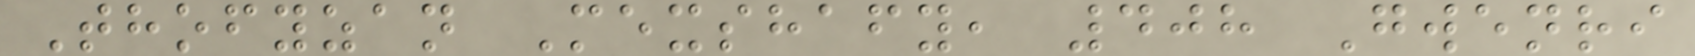Thofyzan Mexshafy, 408 Gwenri
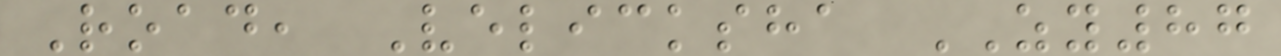Road, Velicksha ZY87
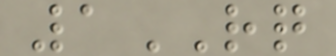1RQ
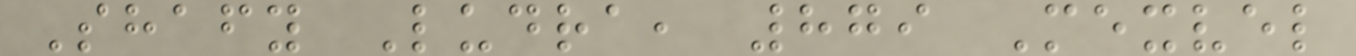Shafy Ludra, 879 Mexvel
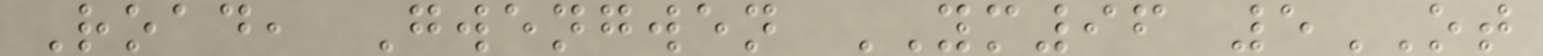Road, Gwengwen YM96 5OT
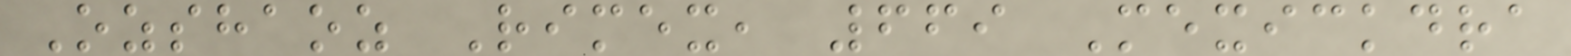Ozshaoz Rimex, 669 Mexickdra
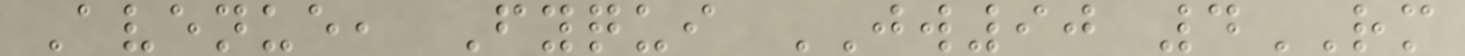Avenue, Fyqui JW90 4RM
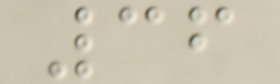36
